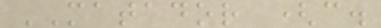MATADOR (c.
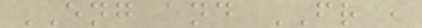ENG and FR ,
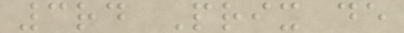3rd Prix de
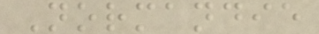Normandie
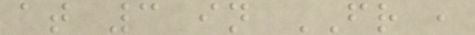at 3 in FR ,
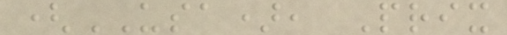(USA), Prix
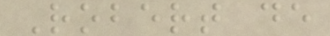Robert de
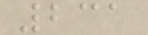231
